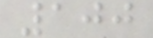100
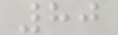80
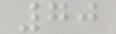70
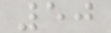50
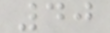40
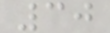30
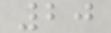20
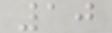10
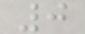0
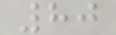80
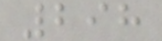298
